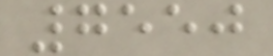7550
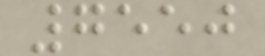7550
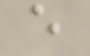e
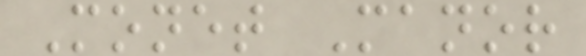Monet Manor
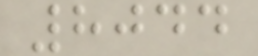8044
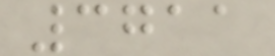3711
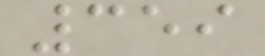359
